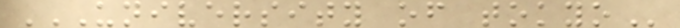UNIVERSITY OF TOKYO
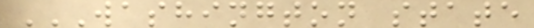WASHINGTON STATE
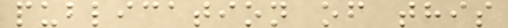publication of this
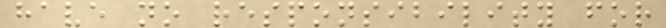have no responsibility for
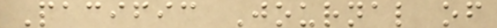Pacific Journal of
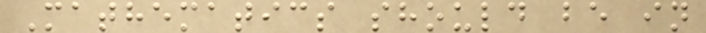Mathematics should be in
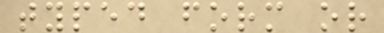typed form or
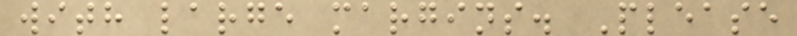with large margins. Please
